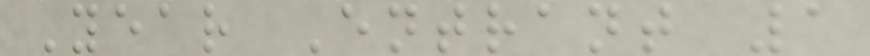Year Entrant 1
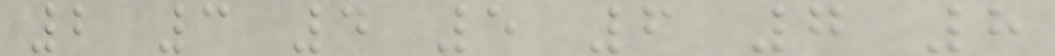2 3 4 5 6 7 8
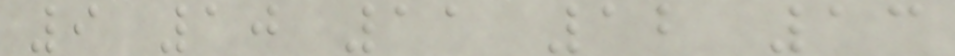9 10 11 12 13
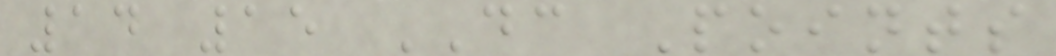14 15 DC Points
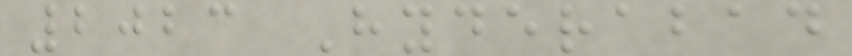2023 Hyderabad
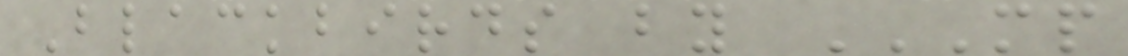Blackbirds by MP
